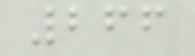266
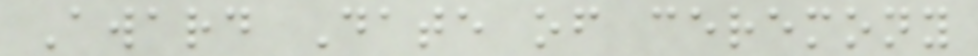Award Date of ceremony
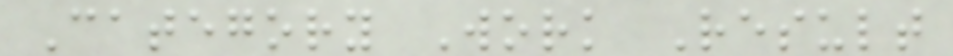Category Work Result
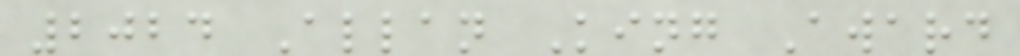2024 Allan King Award
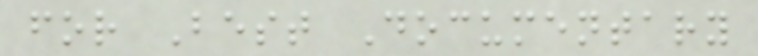for Best Documentary
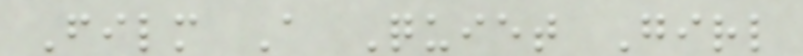Film A Quiet Girl
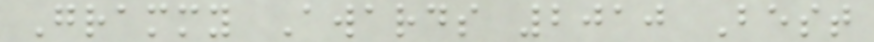Grammy Awards 2010 Best
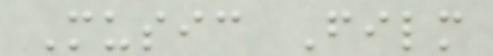Music Film
